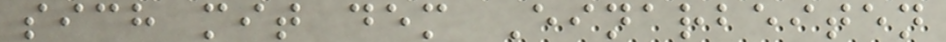sich mit dem Einarbeiten
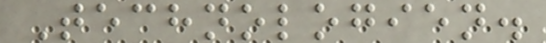Technologien.
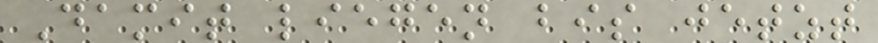Damit liegen bis jetzt
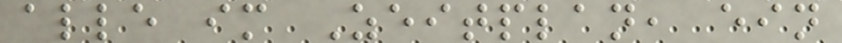alle im Zeitplan, ein
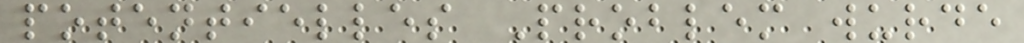potentielles Problem wurde
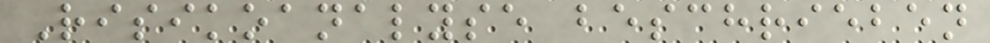Risikoanalyse beschrieben
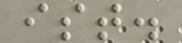ist.
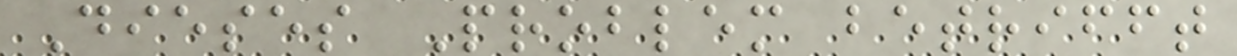Dieses Problem betrifft
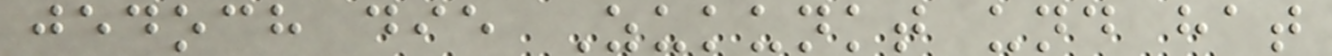jedoch die Zukunkt und hat
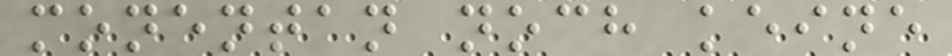monentan noch keine
